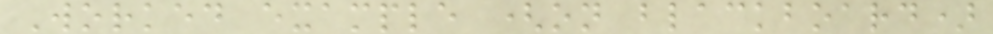Worked example (on blackboard)
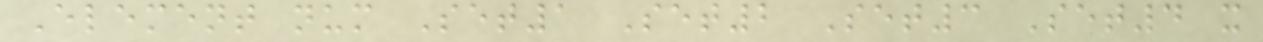Element num Set1 Set2 Set3 Set4 x
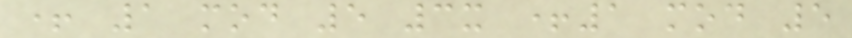+ 1 mod 5 3x +1 mod 5
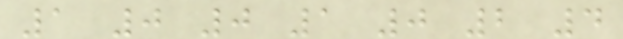1 0 0 1 0 2 4
